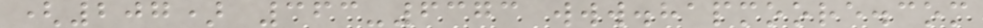(207) 363-6373 www.hapmoore.com
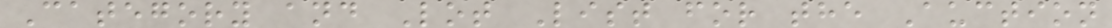Category and Lot List for the Auction
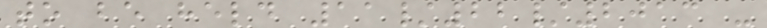to be held 11/22/2013 -
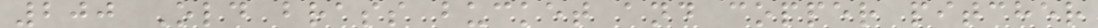200 Old brass bucket and copper pitcher
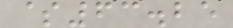$63.25
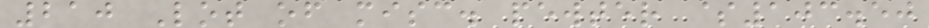210 Lot of misc. pewter $103.50
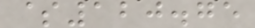$120.75
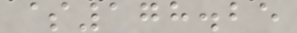$178.25
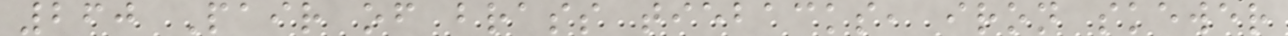260 Pair of brass tiebacks, iron skewer
